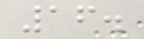16.
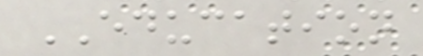EDUCATION
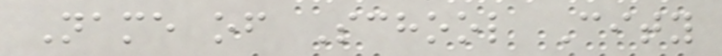Name of School City
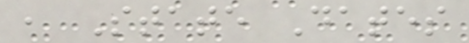, State Dates
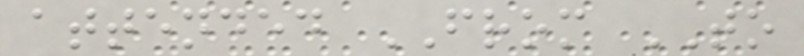attended FROM TO
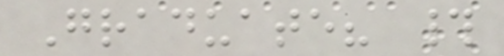Graduate? #
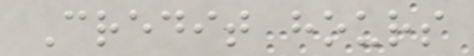Credit hours
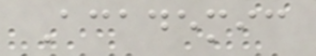Academic
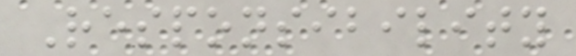Responsibility
